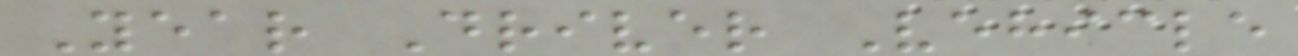Year Driver Vehicle
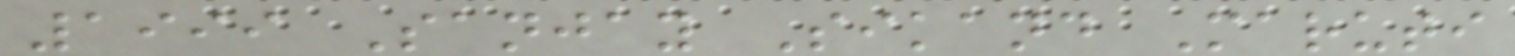1999 Sanjay Sikand Maruti
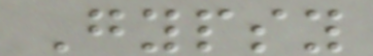Gypsy
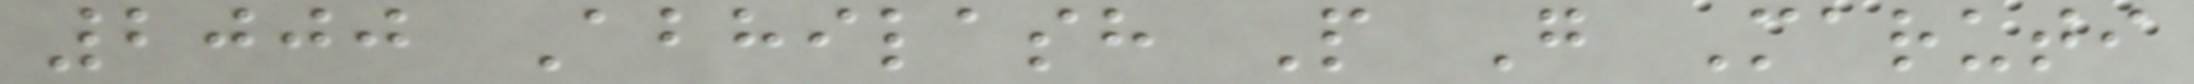2000 Abhilash P G Maruti
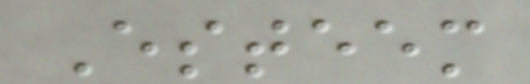Esteem
